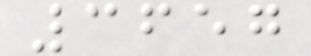3657
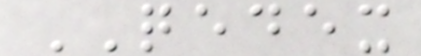QEDEX
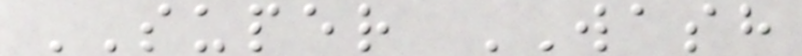SUPER WASH
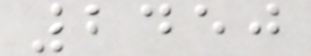2450
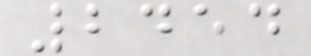2454
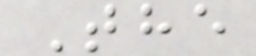The
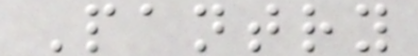Pantry
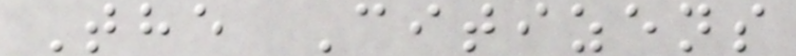The Citizens
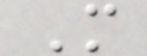M
